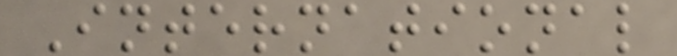International
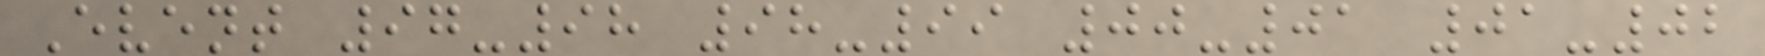Event 97-98 98-99 00-01 01-02
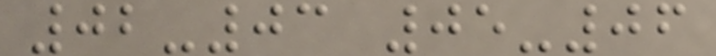02-03 05-06
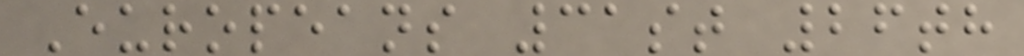Europeans 31st 26th
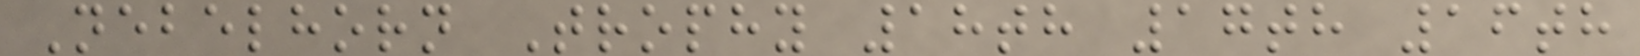Nebelhorn Trophy 18th 17th 16th
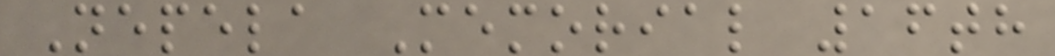Nepela Memorial 16th
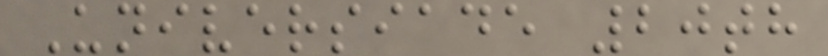Universiade 20th
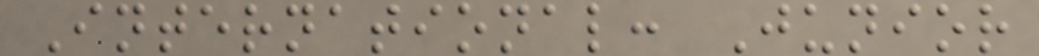International: Junior
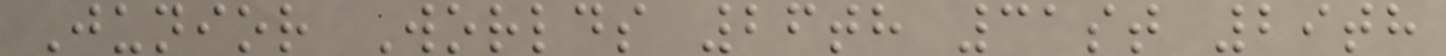Junior Worlds 26th 31st 29th
